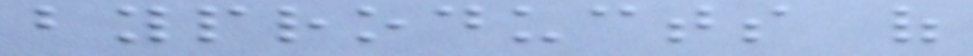byproducts of
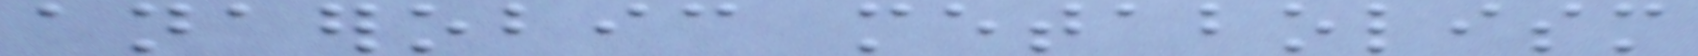anaerobic metabolism
